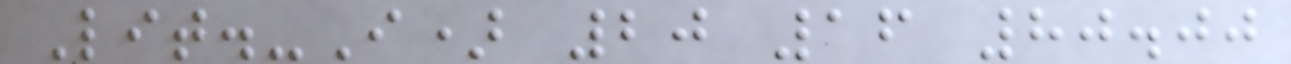Lit.-I) 20 16 80.00
